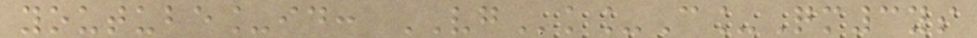youtube_id: VGk_C_Qm3ys
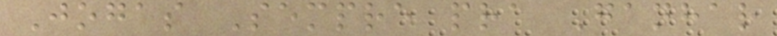Jogas Sempre pra Ganhar
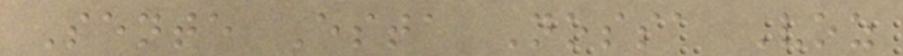Sente Esta Nossa Voz
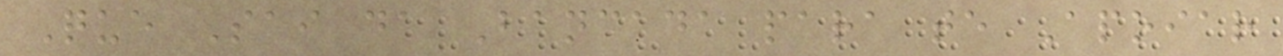Que Sai da Bancada para te Apoiar
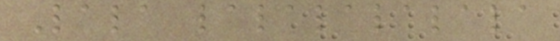Lala lalalalalala
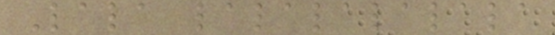Lala lalalalalala
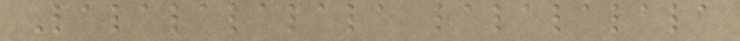Lalalalalala lalalalala
